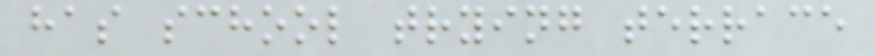has school trying terrace
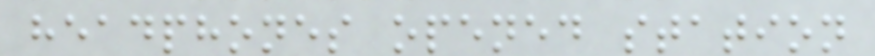headphones opened station
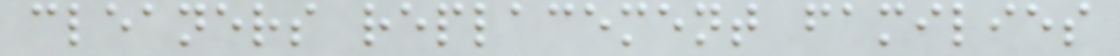cleaners replacement families
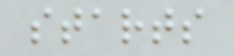starts
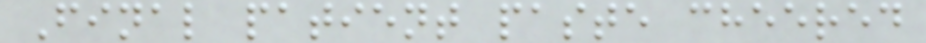Final patient paste cheered
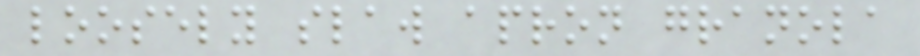loosely slaw apron granola
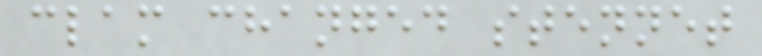clam changed stennet
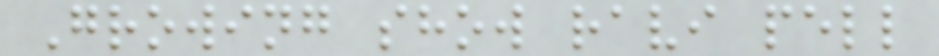Growing show ravi pell
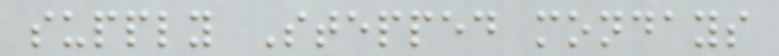supply Stepped mondays
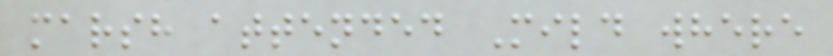marsh attended Mild where
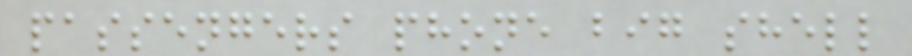passengers phone big shell
